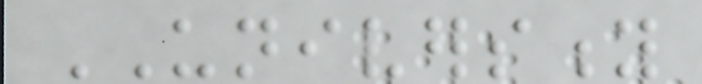UNIVERSITY
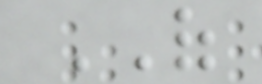OF
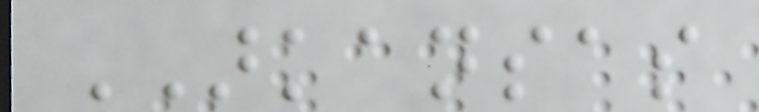ARKANSAS
